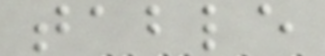table
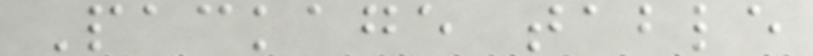Package table
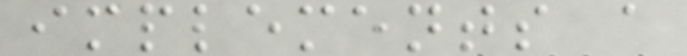implements a
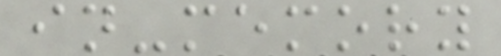in-memory
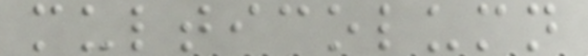multicolumn
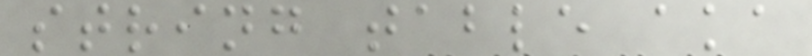string table aka
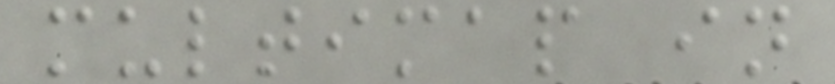multimap in
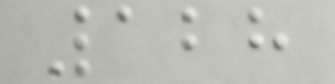128
